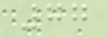77
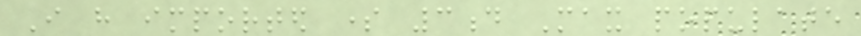I have imported some 3d Max populate
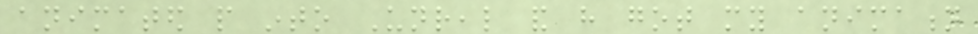animated people into Unreal and have got my animation
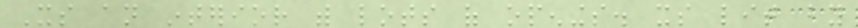Its an interior with lots of openings. its lit by
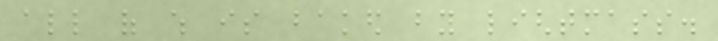all of which is baked by lightmass.
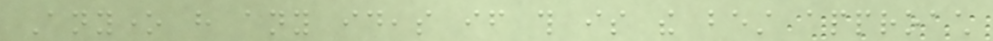Anyone have any ideas if this is the best approach
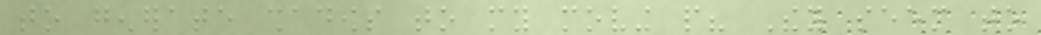to generate shadows to my moving people? They seem to
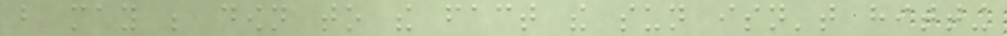but may be down to the fact the sun isn't hitting
